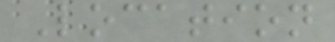Location
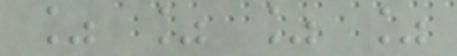% % % %
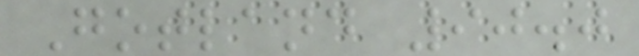Gotland 90.0
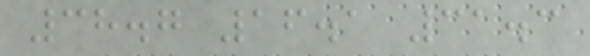38.7 16.1 31.3
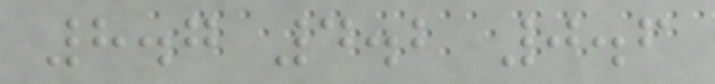8.7 4.2 0.6
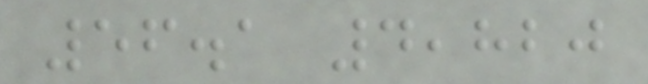56.1 4,820
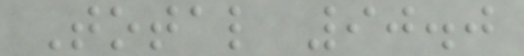Total 90.0
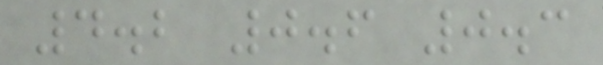4.2 0.6 0.3
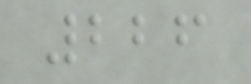226
